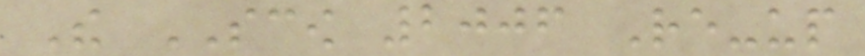The SCOW 2006 Re-up
